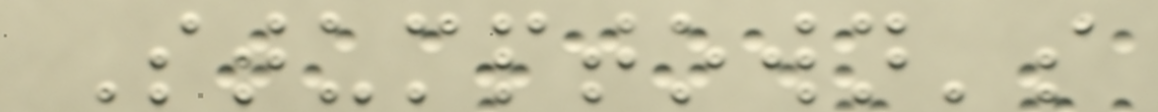Stumptown's
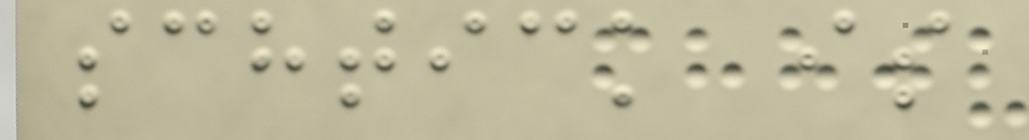schtick is
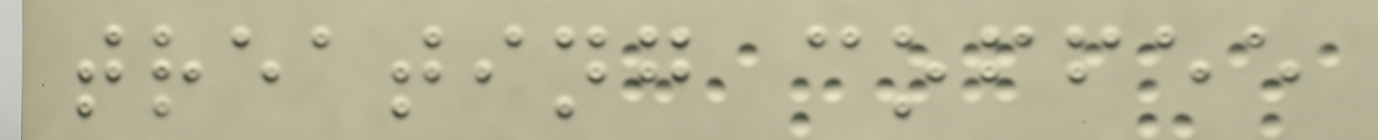treating coffee
